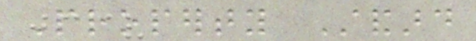Property Standard
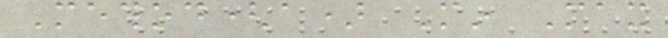Method(a) Min Max
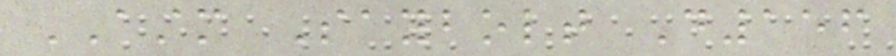ASTM Saybolt D156
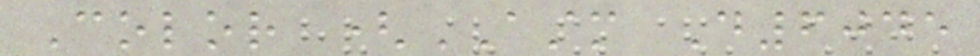Color (ASTM D6045
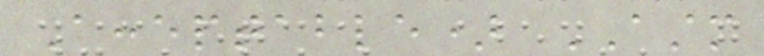Acceptable) ASTM
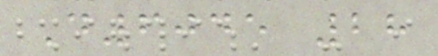D6045 28
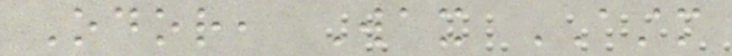Odor, Wax ASTM
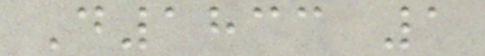D1833 1
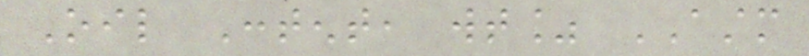Oil Content, wt% ASTM
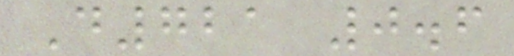D721 0.6
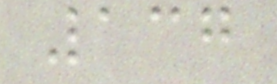137
